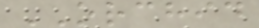ORCHID
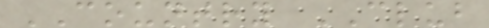COUNTRY CLUB
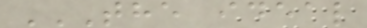THE IDEAL
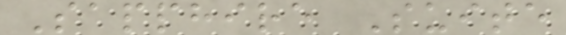Sapphire Suite
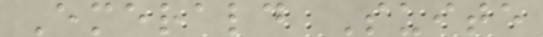Emerald Suite
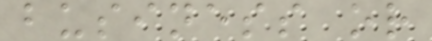business or
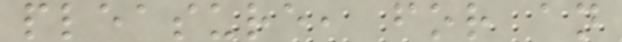pleasure, for an
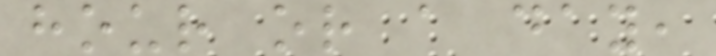hour or a day,
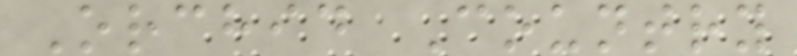Orchid Country
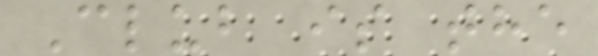Club is the
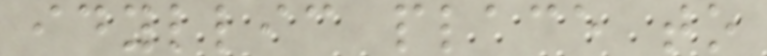idyllic place to
